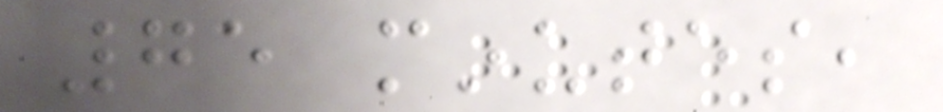75 minutes,
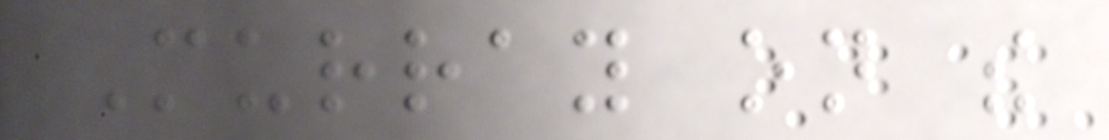Murray on the
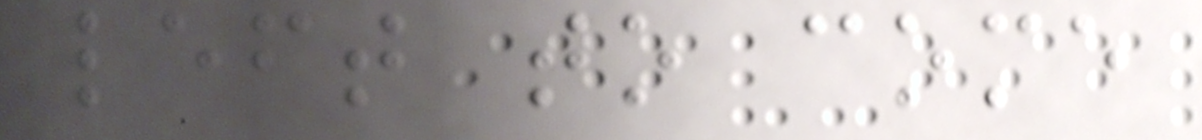left to come
